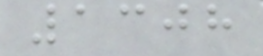1308
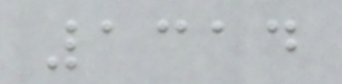1314
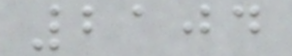2104
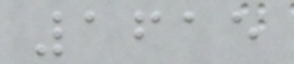1615
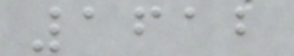1612
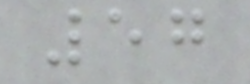57
